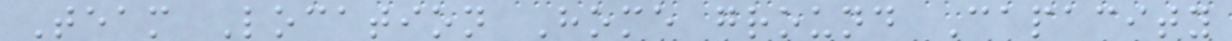Team Location Home ground Capacity
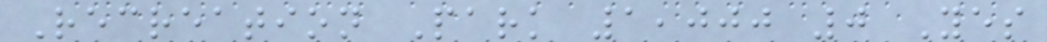Recreation Park 1,000 0 Yes
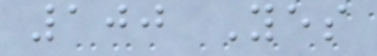100 Yes
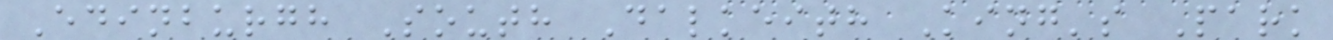Edinburgh South Dalkeith King's Park
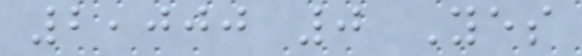2,000 0 Yes
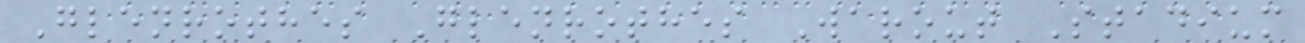Glenrothes Glenrothes Warout Stadium
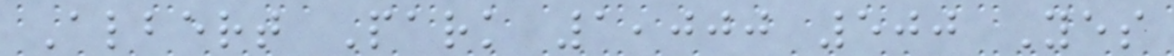Albert Park 1,000 500 Yes
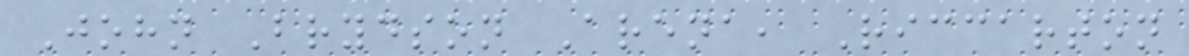John Brydson Arena, Riccarton
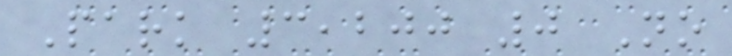Park 3,200 0 No
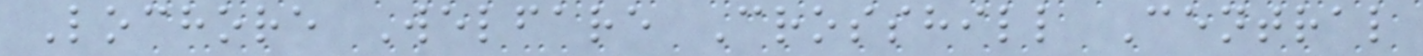Lochore Welfare Crosshill Central
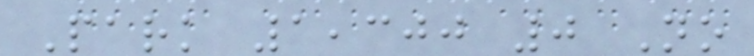Park 1,300 0 No
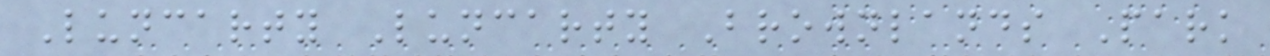Luncarty Luncarty Brownlands Park
